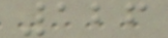126
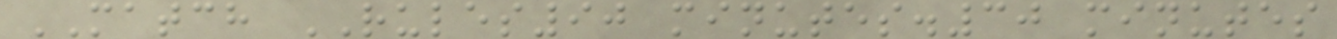MATCH RULES90 minutes.30 minutes
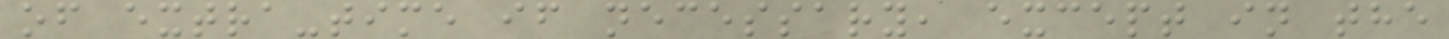of extra-time if necessary, except in the
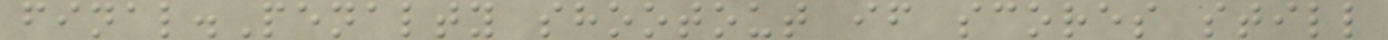final.Penalty shootout if scores still
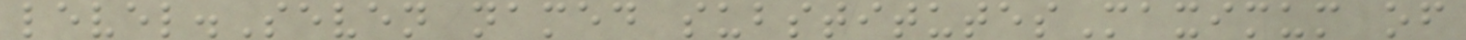level.Seven named substitutesMaximum of
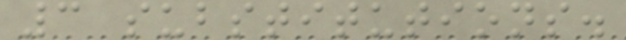3 substitutions.
